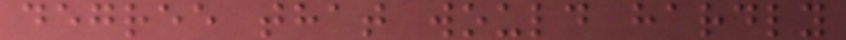degree that would hardly
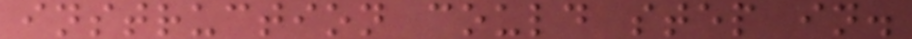instruction could step in.
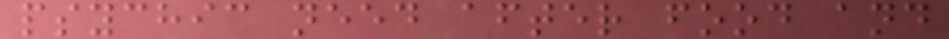psychic need after food and
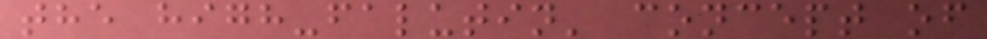the high-falutin' concept of
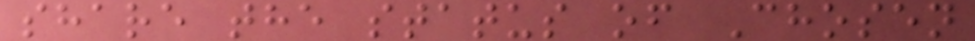share the status of Chosen
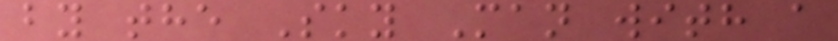by the Sky Man with a
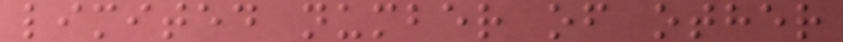limited number of other
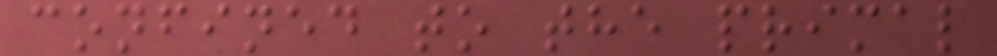confined to the primal
